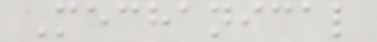Mechanical
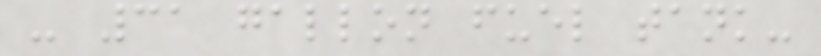- 31 gallon fuel tank-
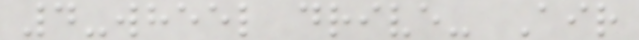4-wheel drive- Air
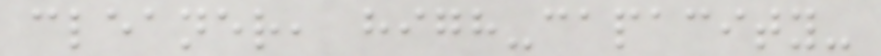cleaner, high-capacity-
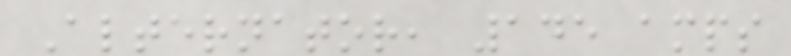Alternator, 145 amps
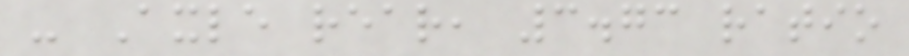- Axle rear, 3.73 ratio
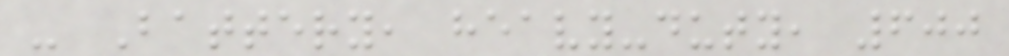- Battery, heavy-duty, 600
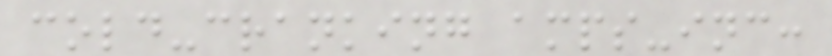cold-cranking amps-inc:
